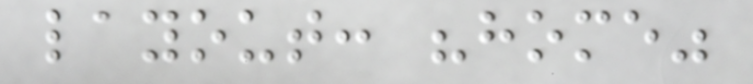layout: "home"
